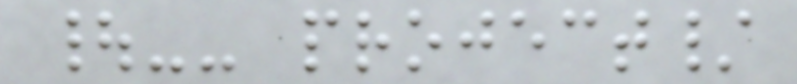|-- project/
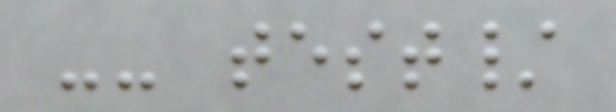-- test/
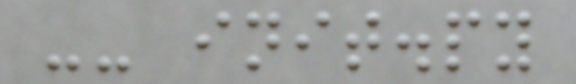-- init.py
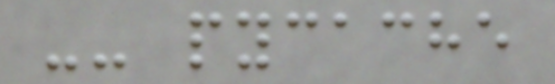-- pycache
